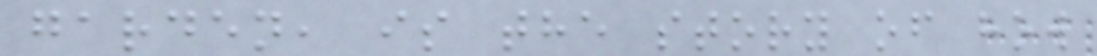garden, is the story of how
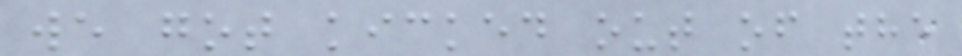we got kicked out of the
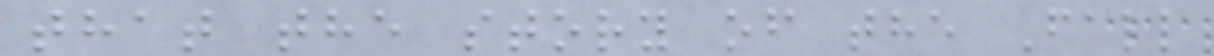that the story of the Fall
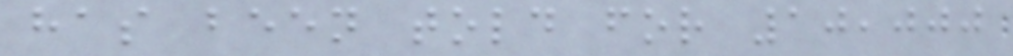has been told for 10,000
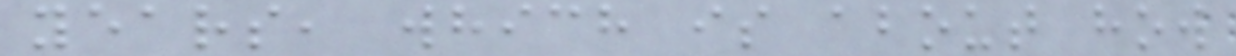years, which is about how
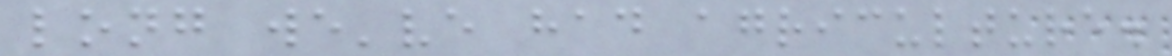long we've had agriculture.
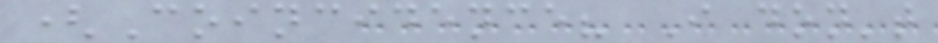(Coincidence? I don't
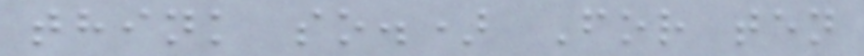think so.) For ten
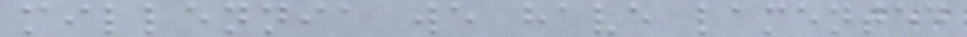millennia we have lamented
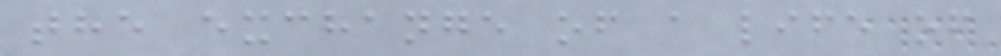the exchange of a life of
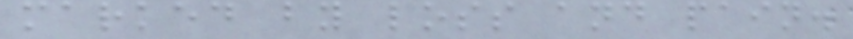marked by loss and pain.
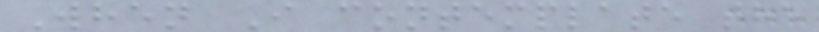When I contemplate the
